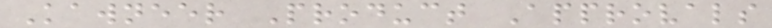Kawneer Product Approvals
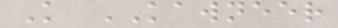K KAWNEER
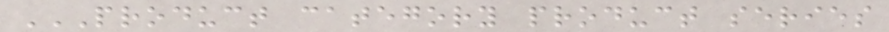PRODUCT CATEGORY PRODUCT SERIES
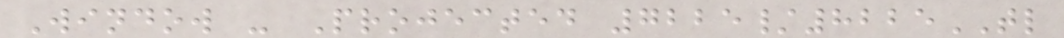Window - Projected 7225/8225TL
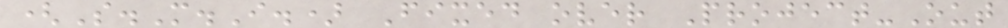(S.M.I.) Fixed over Project-Out
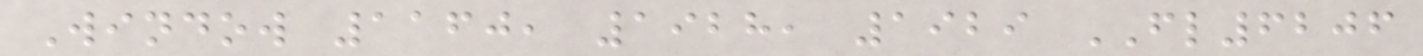Window 1160, 1928, 1929 FL6206
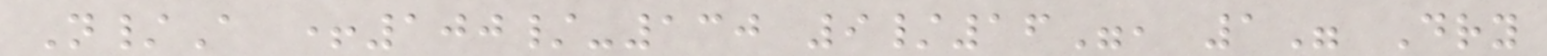N/A +100/-130 9/16", 1" Dry
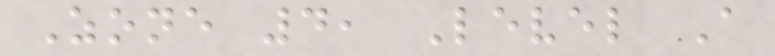Zone 4, Level A
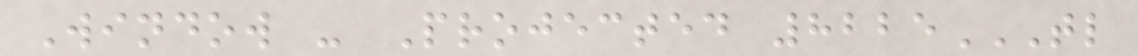Window - Projected 8225TL
